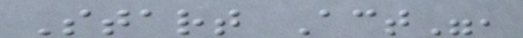Start Act",
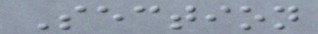Section
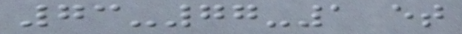73-77-1 et
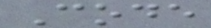Code
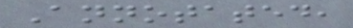Annotated,
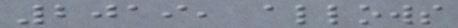2019, allows
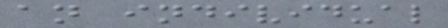an individual
